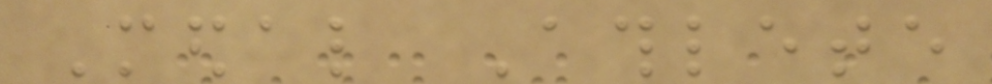Medal Athlete
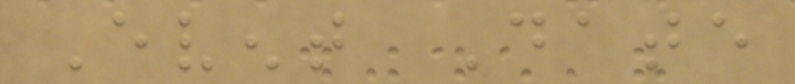Event Date
